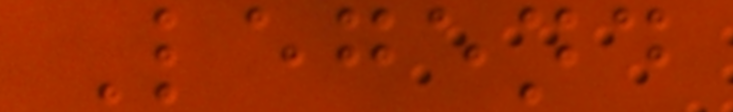Legend
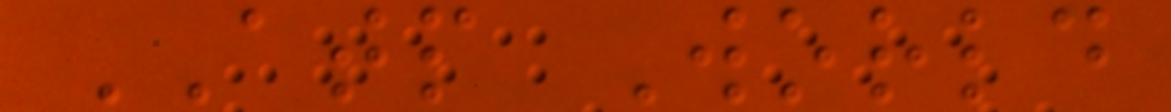ATP World
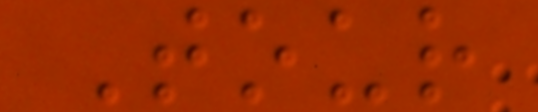Tour
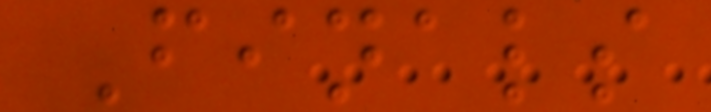Finals
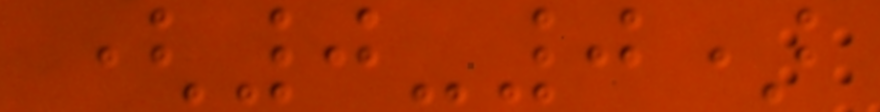(0-0)
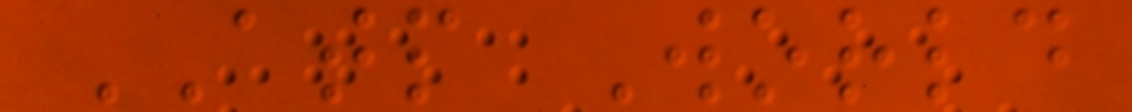ATP World
